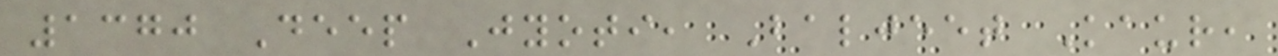1370 Deep Jyoti, Baljeet Kaur,
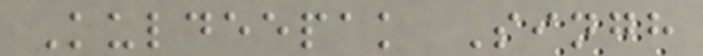Kuldeepak Singh
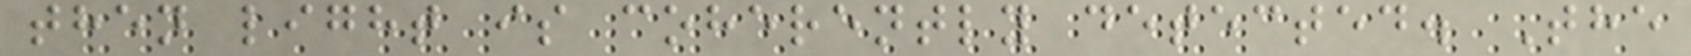then light is coherently detected. The
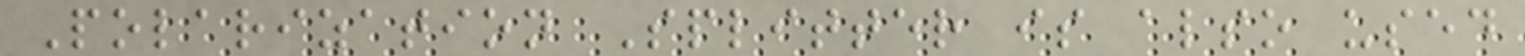Polarization Splitter is also used
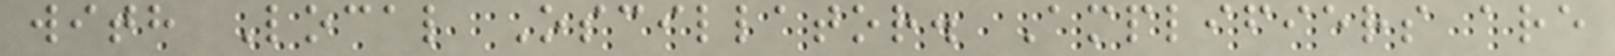with Local Oscillator. Amplifiers are
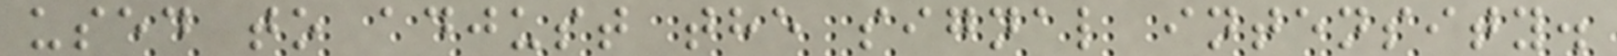used to adjust the signal intensity.
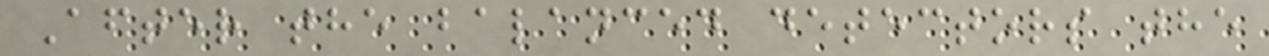After the balanced detectors the
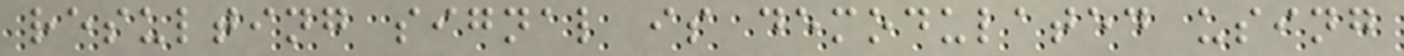resulting signal is demodulated using
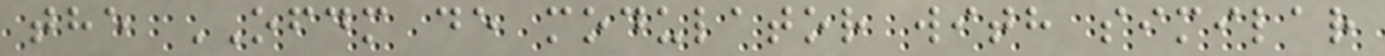the OFDM de modulator with similar
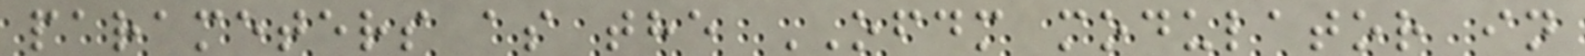parameters as the OFDM modulator in
